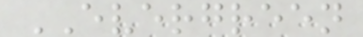EVERGREEN
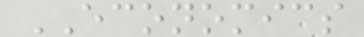ECONOMICS
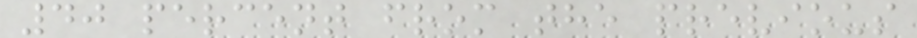40 percent from the previous
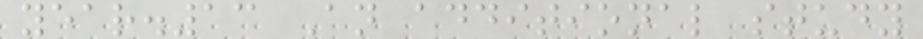year.13 An additional study
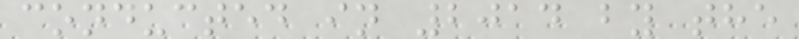conducted in 2014 by the
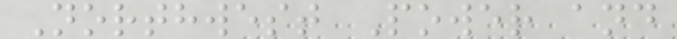Northwest Power and
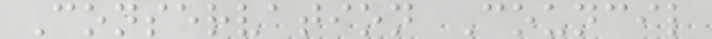Conservation Council
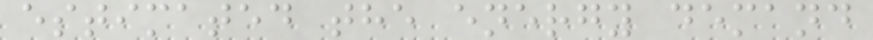estimated the energy demand
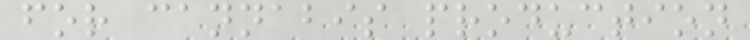for cannabis production
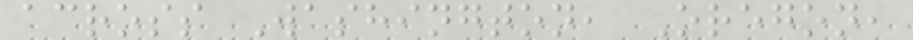across Washington, Oregon,
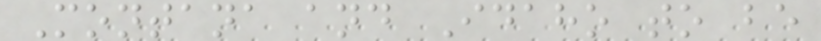Montana and Idaho to be
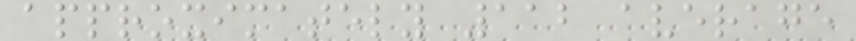approximately 112 average
